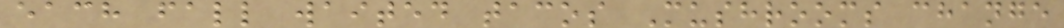each fall waited tacos Mushrooms change
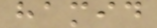hamid
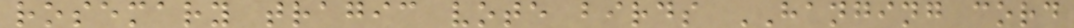rosemary tragic vote birds HANGING cord
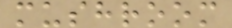mushroom
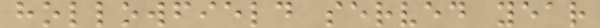hollowfield served year
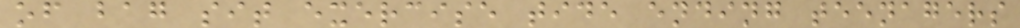of bag sit exercise tide ending teenagers
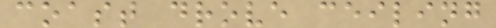coast drove ceiling
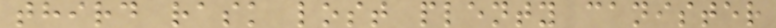third rask lost plenty canister
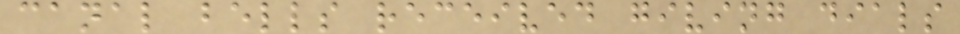canal bells received giving dials
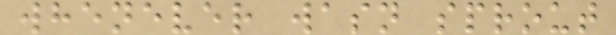whenever wasn sprout
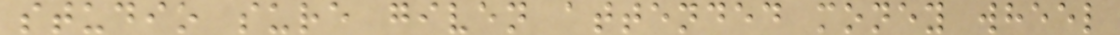studio sure given attended money wheel
